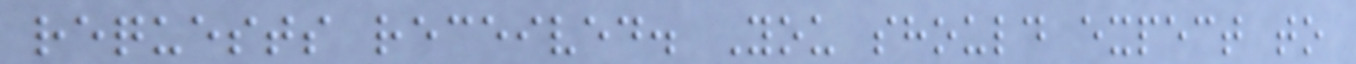requests received. You should expect to
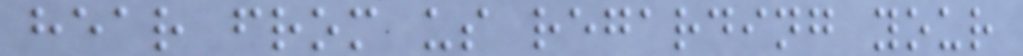hear from us regarding your
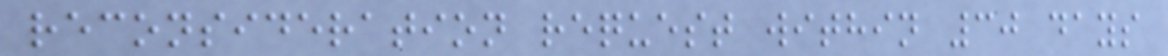reconsideration request within 30 days
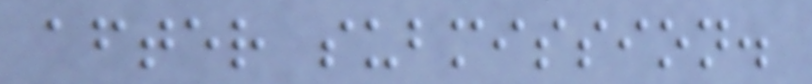after submission.
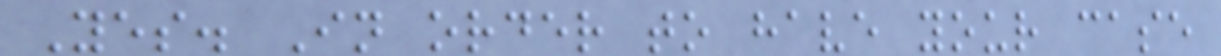Yes. In order to have your case
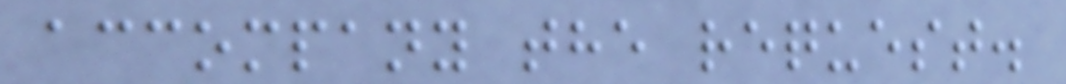accompany the request.
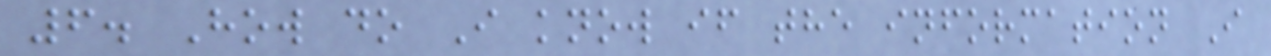6. How do I know if the information I
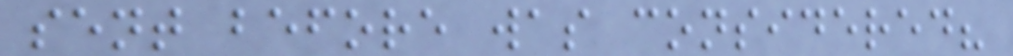sent before was considered?
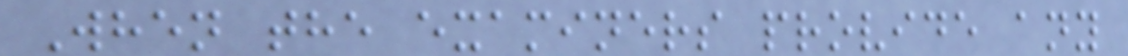When the examiners provide any
